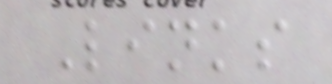Links
